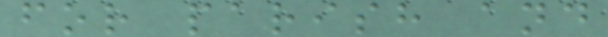for parish and
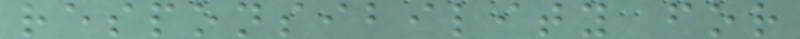responsibility for
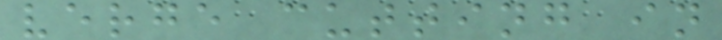verge cutting in
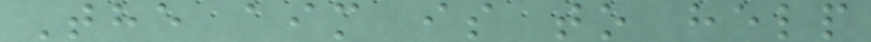The aim is to help
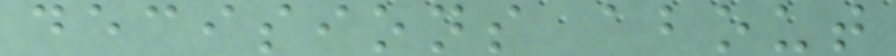decisions about
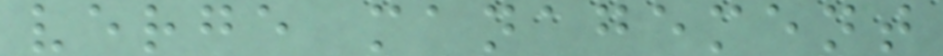verge management
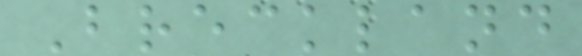Breckland
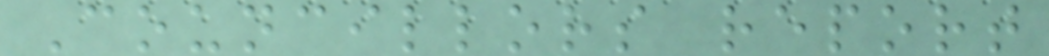Councillors report
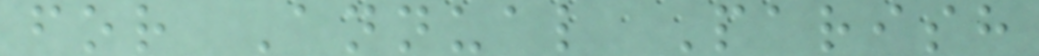for Annual Parish
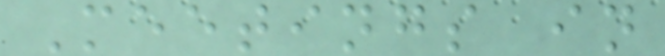Meetings in
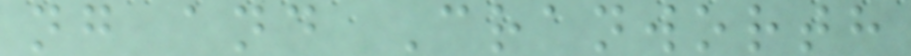ng and Cranworth
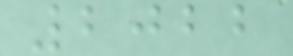2022
